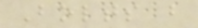Bolts b
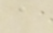a
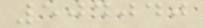504040
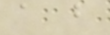a b
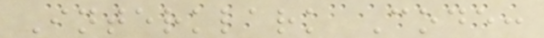Interklark Code:
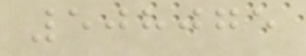508075
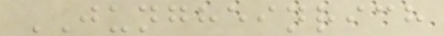JUNGHEINRICH
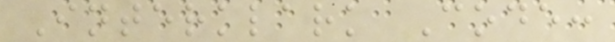Interklark Code:
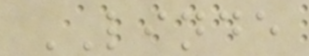LINDE
